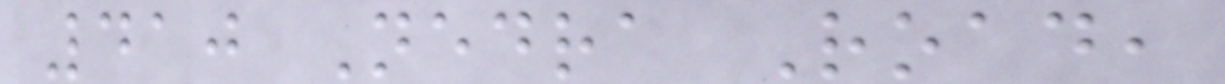410 Nedra Road,
